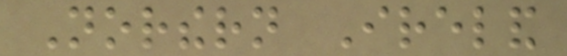Northern Ireland
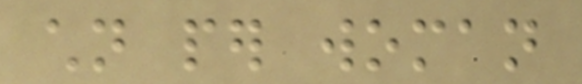children per woman
